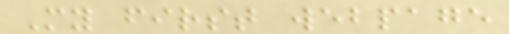My first webpage
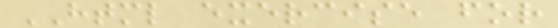HTML exercise for
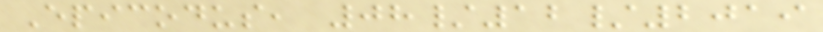Epicodus, 08/12/2019
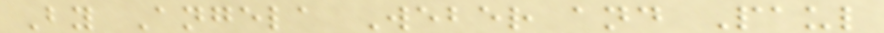By Angela Weber and Paul
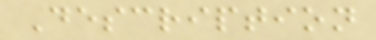Description
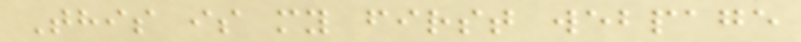This is my first webpage
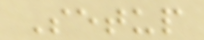Setup
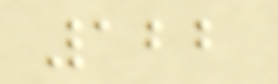122
